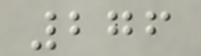276
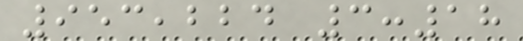953,224 3:18
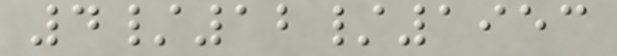4/12/1953
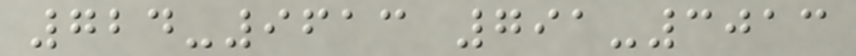724-9613 791-3013
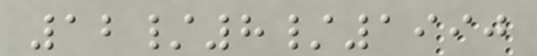12/8/1990
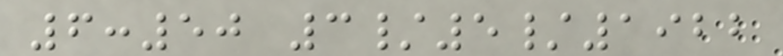6:50 3/5/1922
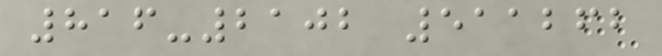816-2102 511262
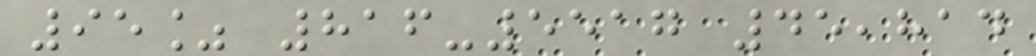95% 816-5517 45,814
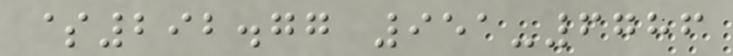$292.77 951-6786
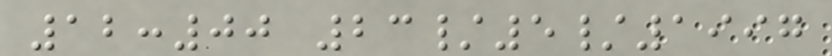12:00 23/5/1997
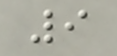9
